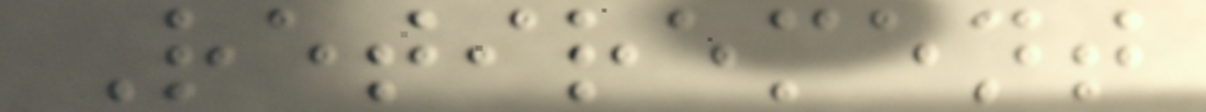Retirement
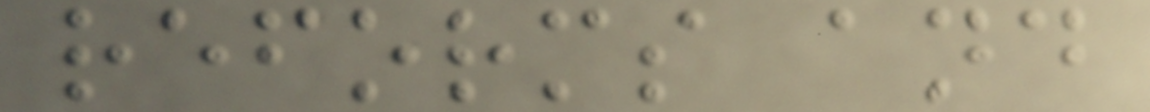reforms and
